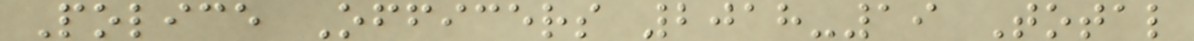Police Officers 2018-19 Total
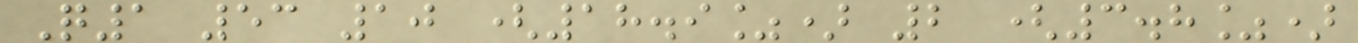Q1 53 10 (18.9%) 2 (3.8%)
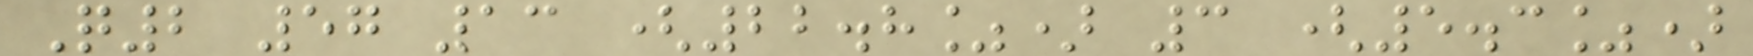Q2 57 13 (22.8%) 3 (5.3%)
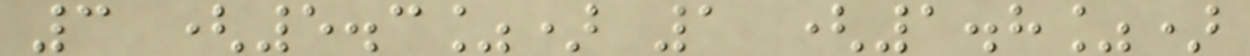3 (5.3%) 1 (1.8%)
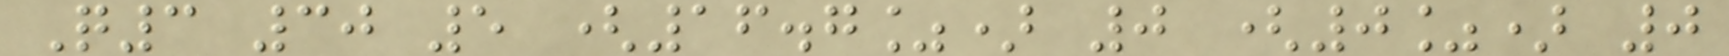Q3 30 5 (16.7%) 0 (0%) 0
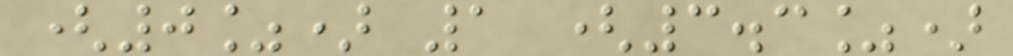(0%) 1 (3.3%)
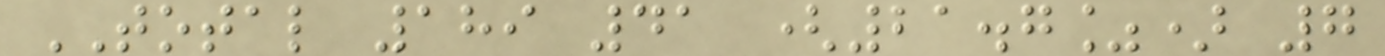TOTAL 189 41 (21.7%) 7
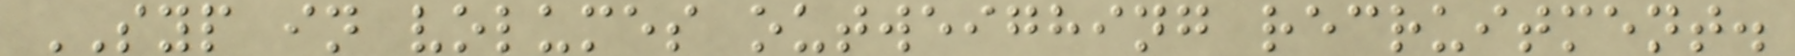SYP in volumes outweighing recruitment.
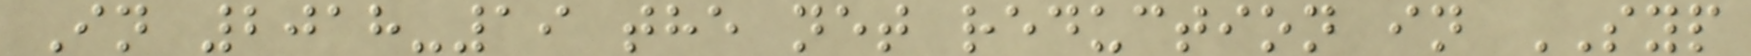In 2018-19 the net reduction in SYP
